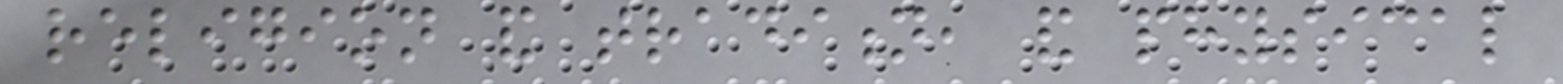religion and tradition, and physical
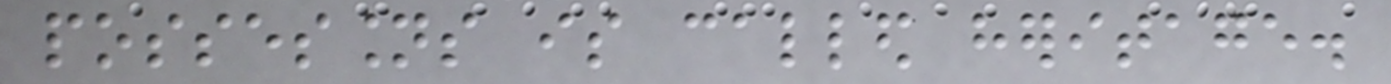possessions is called heritage.
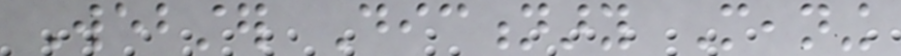Webster Dictionary Meaning
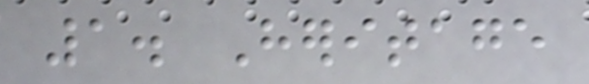1. Heritage
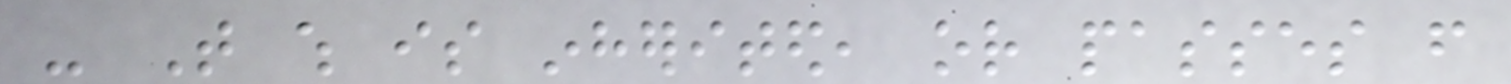- That which is inherited, or passes from
